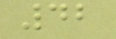42
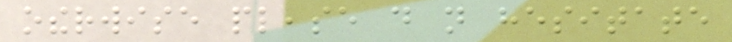otherwise please do not hesitate
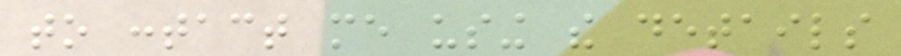to contact me using the details
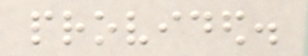provided.
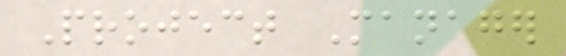Project Manager
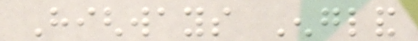Highways England
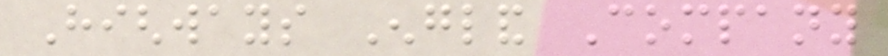Highways England Company
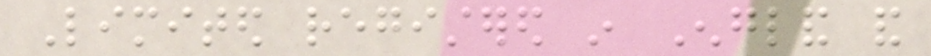Limited registered in England and
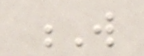W
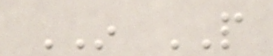IN PEOPLE
